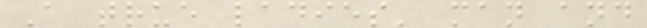A true ladies' man and
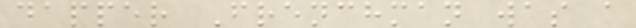dapper Frenchman was a
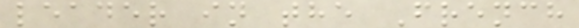leader in the French
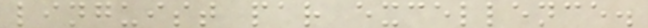linguist par excellence.
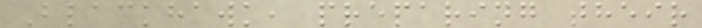Blackhawk, preparing their
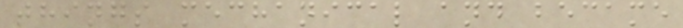things mechanical and became
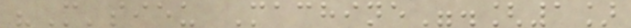"M'sieu Machine".[1]
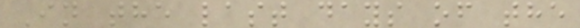In the last days of the
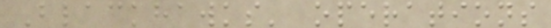Blackhawks' operations
